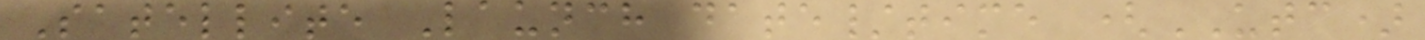Satellite Launch date/time (UTC)
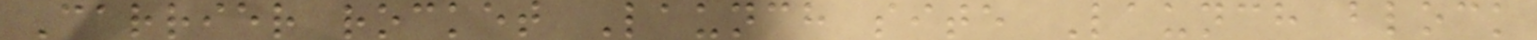Carrier rocket Launch site Launch block
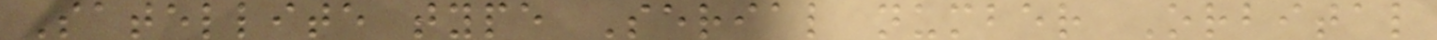Satellite type Serial number Orbital
